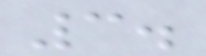3.
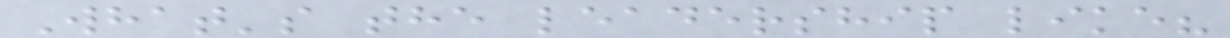What's the leadership like?
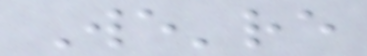We're
